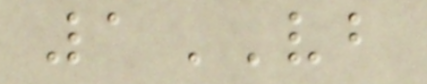1VB
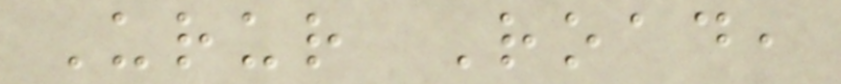Urur Road,
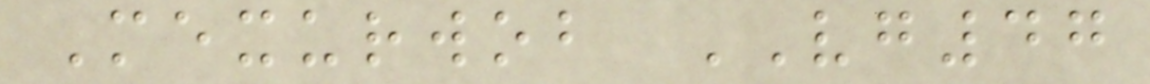Mexurwob VG47
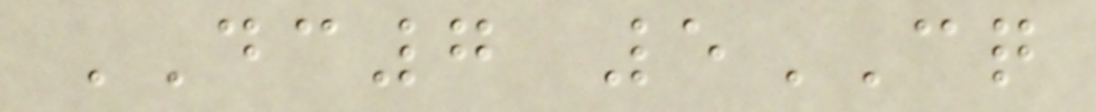DC7 5CQ
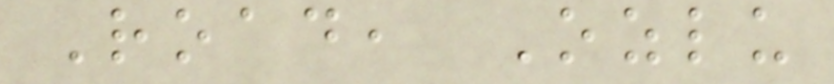Road, Ozlu
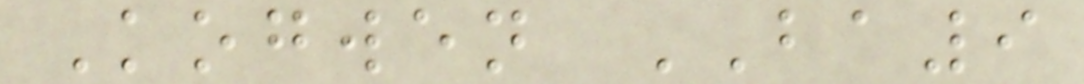Kogwen BA9
